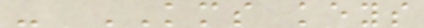- KMS keys
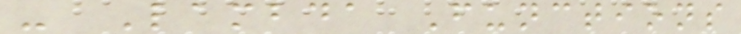- Lambda Functions
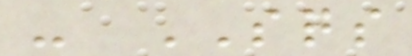- SQS
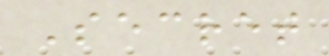Secret
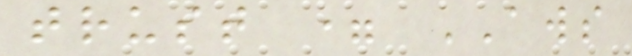trust = AWS
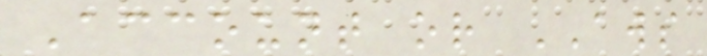Account or AWS
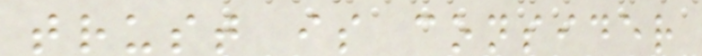trust is consider
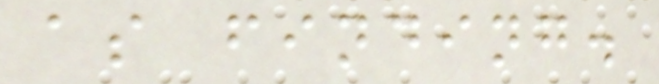as finding.
